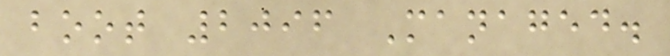boot 2096 Managed.
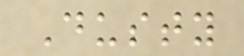Dusty
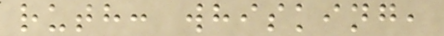ruth: whisking,
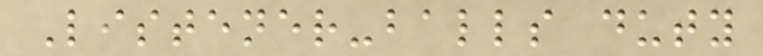Listener-balls duty
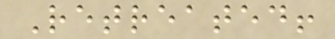Retreated!
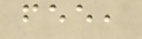fee,
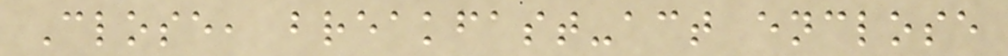Close, breakfast-act enclose
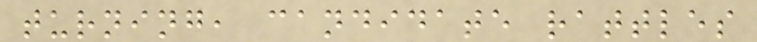turning, candidate rattles
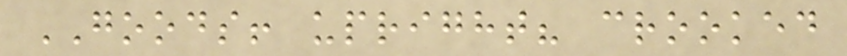GOODS! upright? crooked
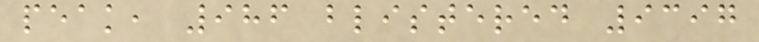peak, 986 blistered 9397
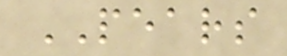PEARS
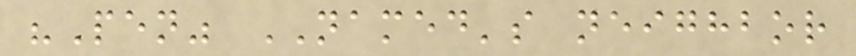"Pen" NAMED's neighbor
